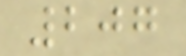207
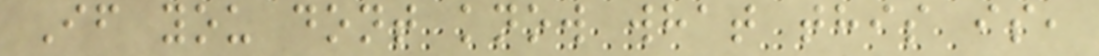If you dont know what this is,
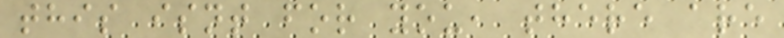this isnt for you, there are
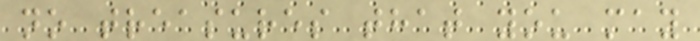no treasures that you may
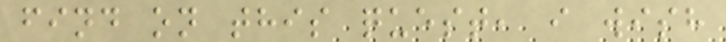find on this quest, i wish
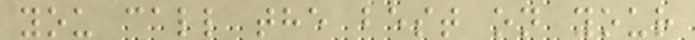you call the best on your
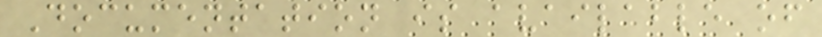Documentation is available of
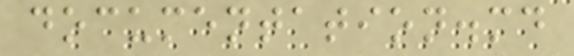documentation.md
